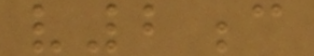v2c
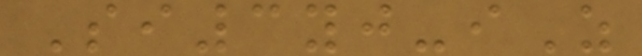Si3yj-iZ
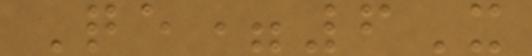Qe=6X
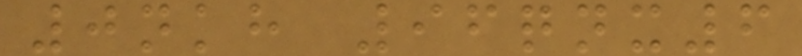0nkh 96qnx6
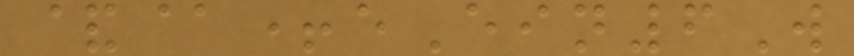&@+eEin6W
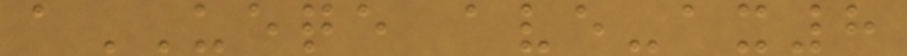aUEQE ave-ax8
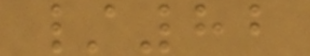/82
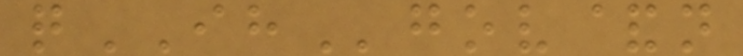qIHgov&n
